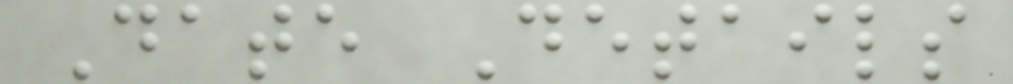Date Details
